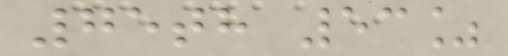75th 53%
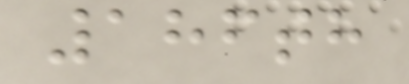186th
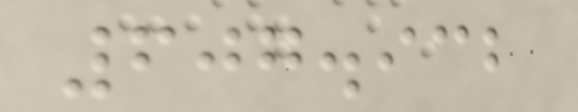607.932
